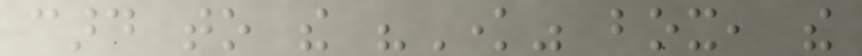card to the "Know" box, the
